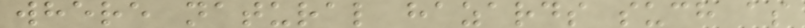where natural hazards such as
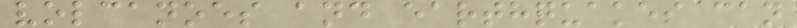volcanoes and earthquakes can
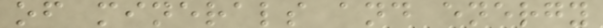of minerals and energy
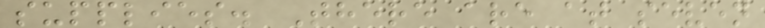supplies. There are at seven
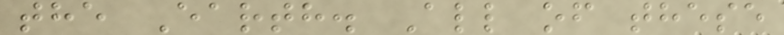the Earth. All of these
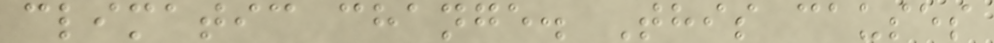climatic change. This causes
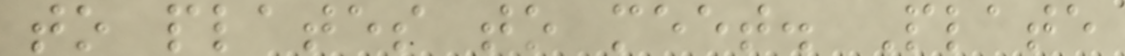to plates to meet. Plate
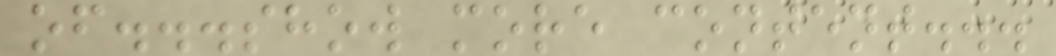of...show more content...
